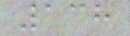138
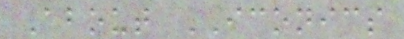About ICONICS
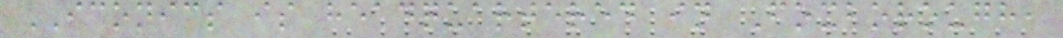ICONICS is headquartered in Foxborough,
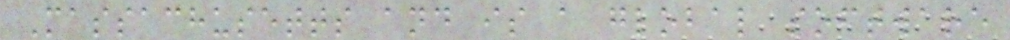Massachusetts and is a global software
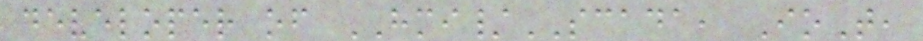developer of HMI/SCADA, IoT,
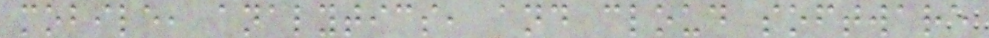mobile, analytics, and cloud software
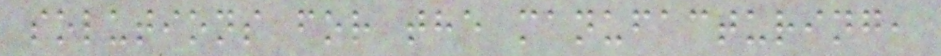solutions for the manufacturing,
